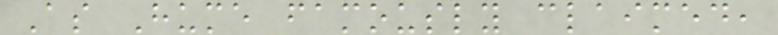As Hume famously claimed,
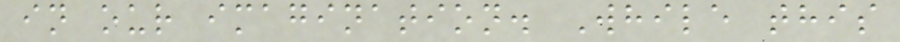in our imagination. While this
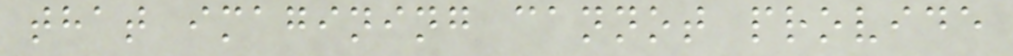that imagining cannot provide
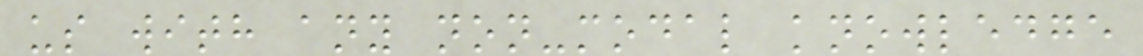us with any non-modal knowledge
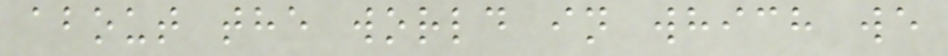about the world in which we
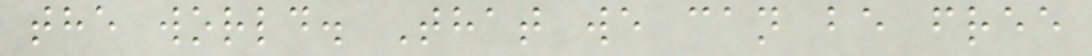the world. That we can be free
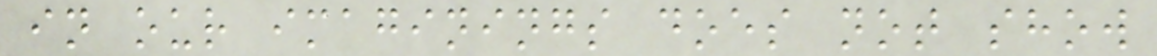in our imaginings does not show
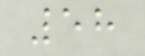58
